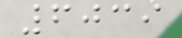6039
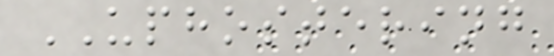UPHOSTERING
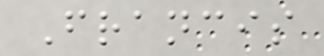Francis
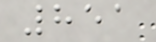851
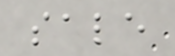sale
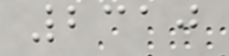2310
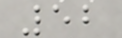52
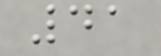41
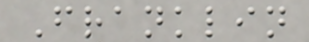Franklin
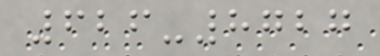626-8727
